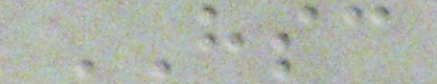HSC
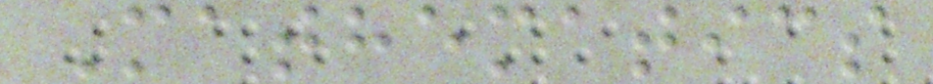Mathematics
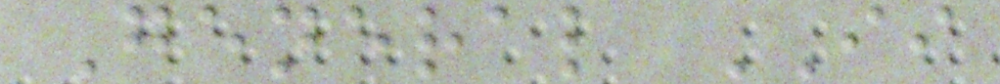General II
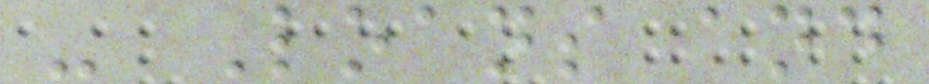- Loans and
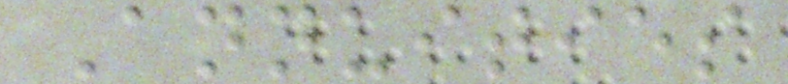Annuities
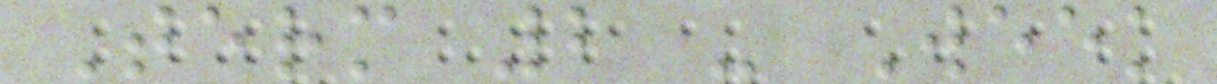Term 2 - Week
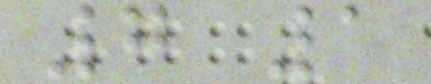7 1
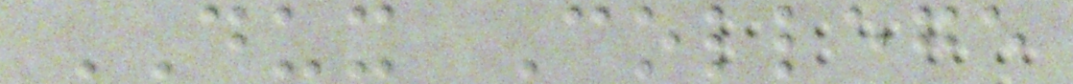DUX College
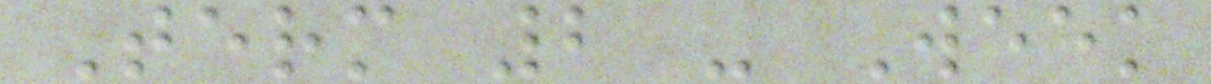Term 2 - Week
